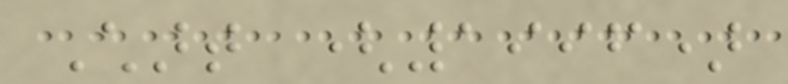Chart (1996)
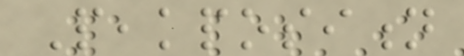Peakposition
